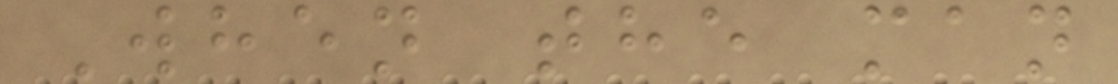When the man
